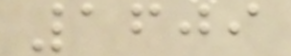1609
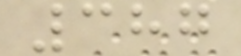387
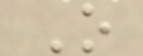O
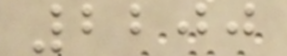2200
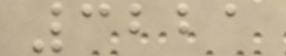3221
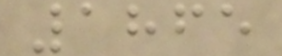1865
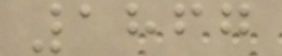1867
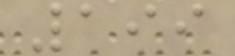199
